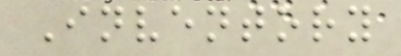Inventory
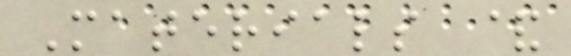Materials &
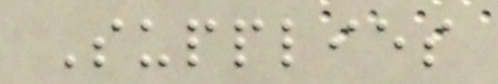Supplies
